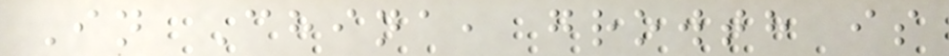In China, growth is
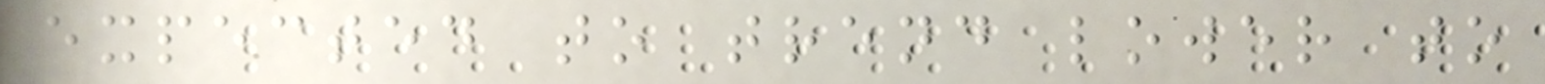expected to trend lower to
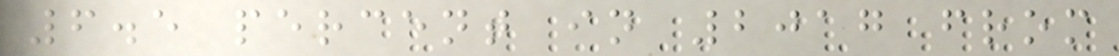6.5 percent in 2017 from
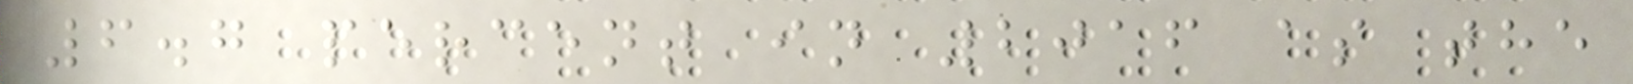6.7 percent in 2016 as the
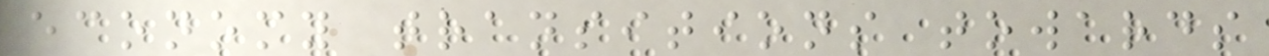economy transitions towards
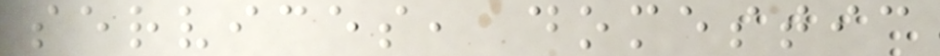services, domestic
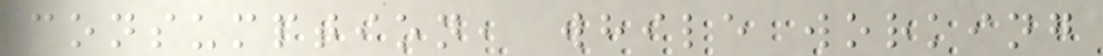consumption, while working
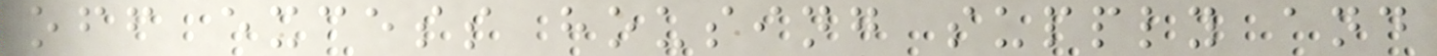off excess housing supply and
